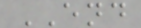END
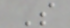S
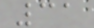31
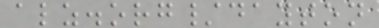alz.org/dayton
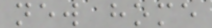new home
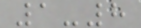1-8
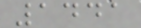1441
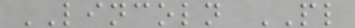LINCOLN PL
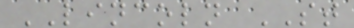LINCOLN ST
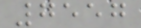7557
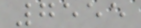7555
